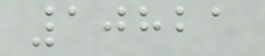10821
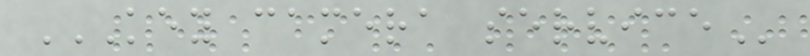KEY CAMERA SERVICE
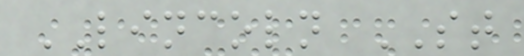LINCOLN ST
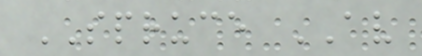SPRUCE AV
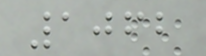1062
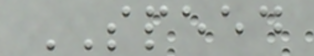SPEED
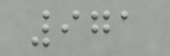971
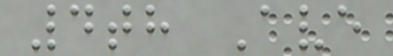4th Ave
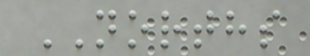NORTHS
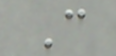C
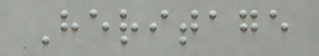Heritage
